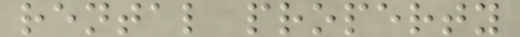rental property
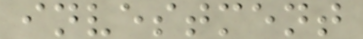investment
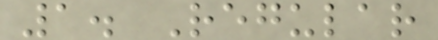1. Regular
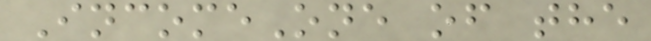IncomeOne of the
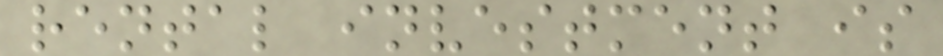rental investment is
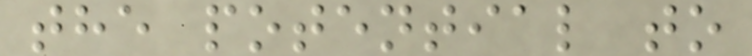the potential to
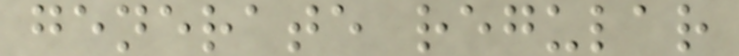generate regular
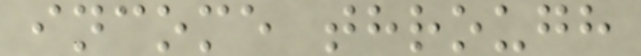income through
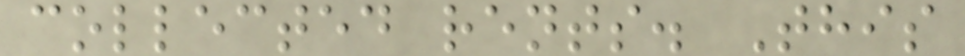collected rents. This
